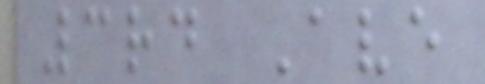3rd Ave
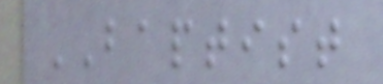BAPTIST
